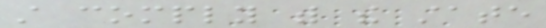still comply with the state
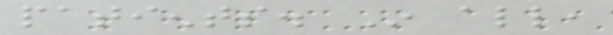patients. In all,
